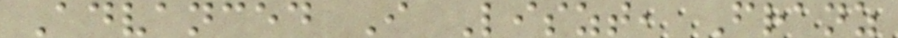Advanced I Liszt, Franz
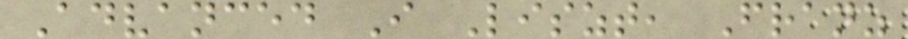Advanced I Liszt, Franz
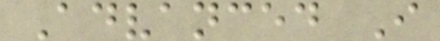Advanced I
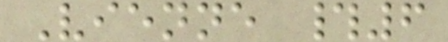Vienne #6
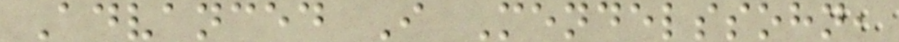Advanced I Mendelssohn,
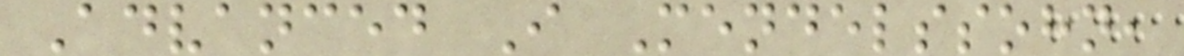Advanced I Mendelssohn,
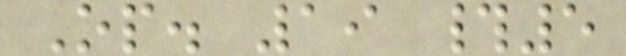Op. 19 #5
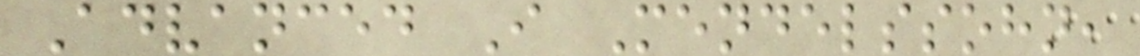Advanced I Mendelssohn,
